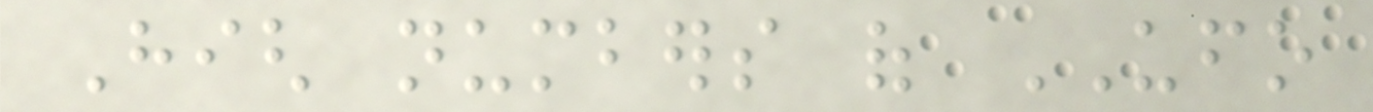High numbers of UFO
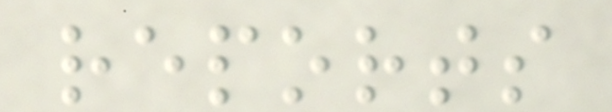reports
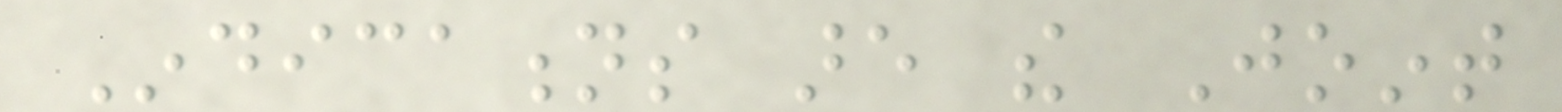Indications are the Joint
